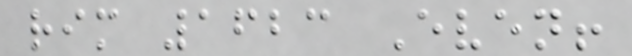rim 1623 Even!
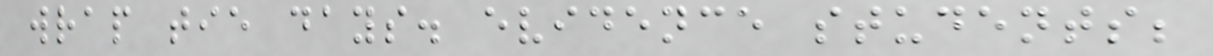wrap tie days. evidence students;
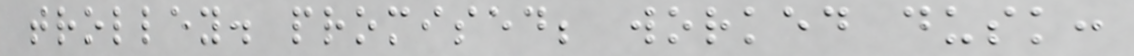trolley. promised; worked dusk:
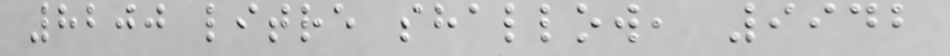8200 litre shallow, 9942
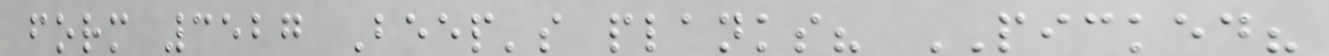form 3527 Beep's planks? PICKED?
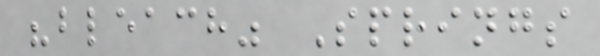"bleach" Springs
